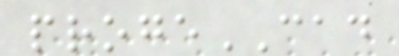progeCAD
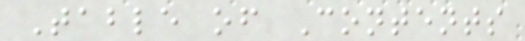Table of Contents
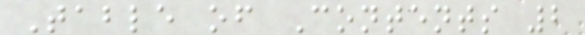Table of Contents 2
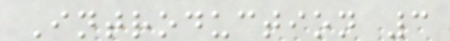Introduction 3
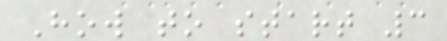How to start 3
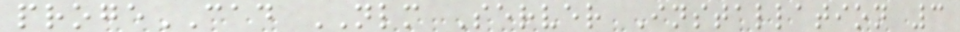progeCAD NLM Server Installation 3
